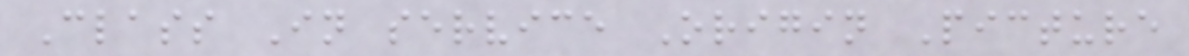Class In service Origin Picture
